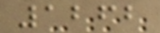1262
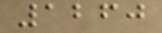1260
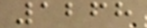1268
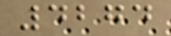4274
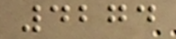4274
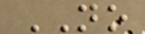NO
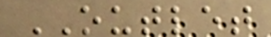OUTLET
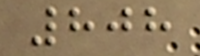808
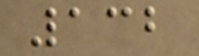132
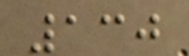130
